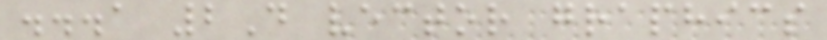...a 2D vector graphics
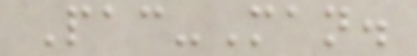Pac-Man.
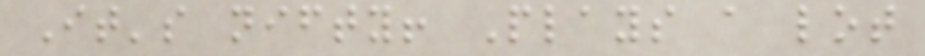It's nifty! Plays a lot
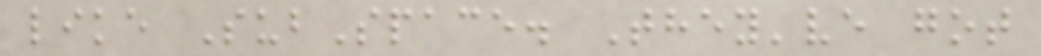like SubSpace. They've got
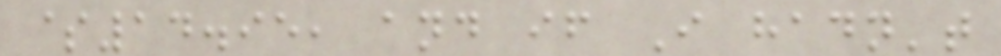$14.95, and if I hadn't
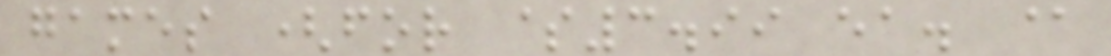games (for $3.99 ea. @
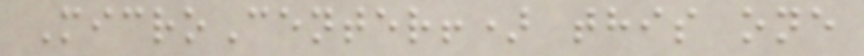MicroCenter!) this one
